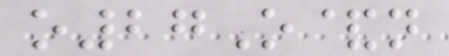o27O&n
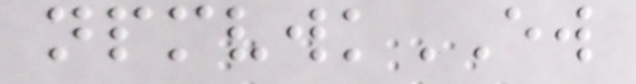npmvwkEW
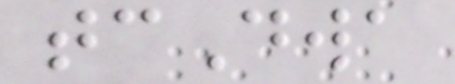tcDwa
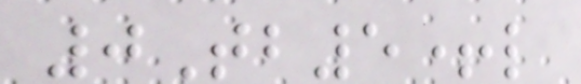0Tb5+l
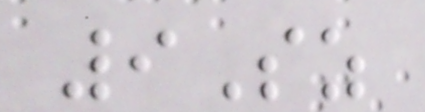9Sz
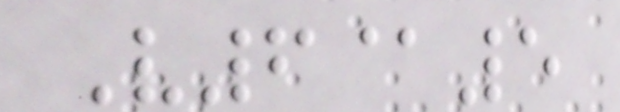V6@5
